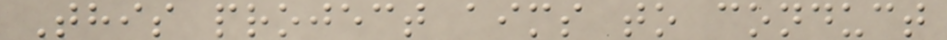This project aims to conduct
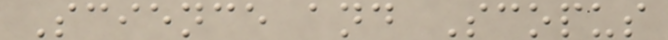Science and Scopus
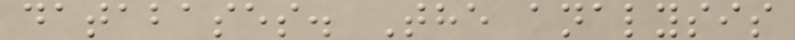databases. The analysis
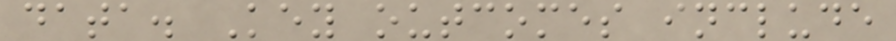data. Key outcomes include
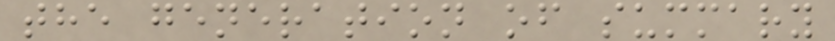the generation of summary
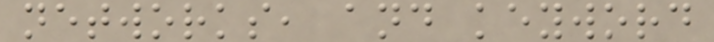networks, and keyword
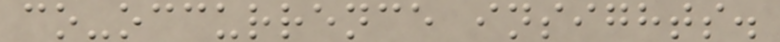co-occurrence insights.
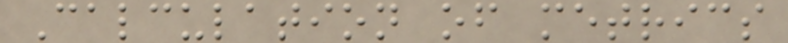Calculation of metrics
